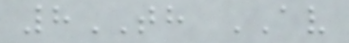8TH AV
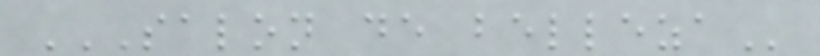SALON DE BELLEZA
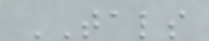TALS
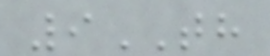9TH
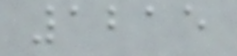1215
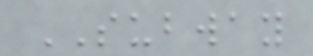SUBWAY
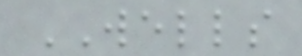WELLS
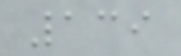139
